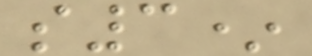s3*
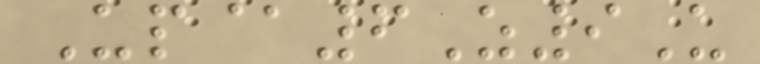Up@6Z9U
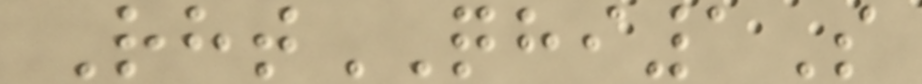RhtQHI1S
